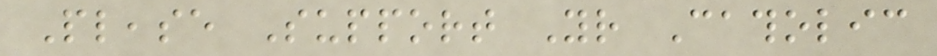Please Support Your Catholic
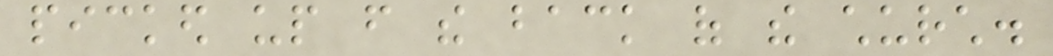picked up from the back of the church.
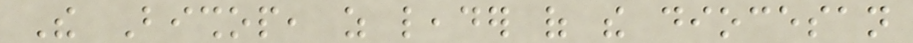The Bishop, as leader of the diocesan
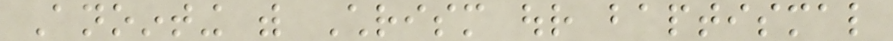Anointing with Chrism our baptismal
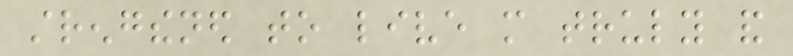strengthened to live more truly and
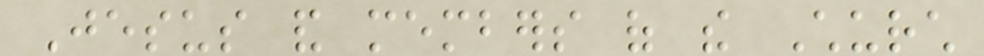Jesus and members of the Church
